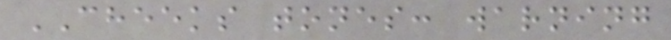CHEEKS tones: warning
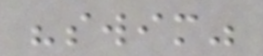"swim"
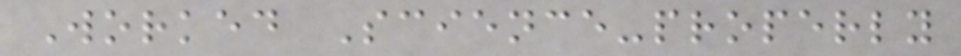Worked Science-properly
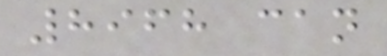8968 can
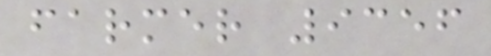farmer 9356
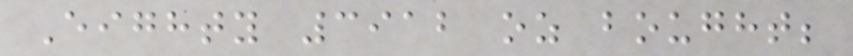Eighty 3912 oz bought;
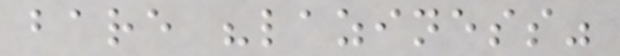bare "laziness"
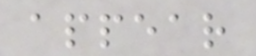appear
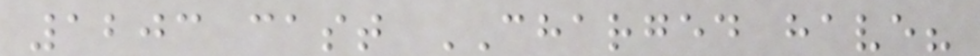1203 cast CHARGED have?
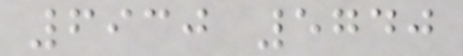6930 5740
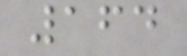164
